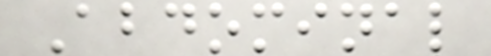Abdominal
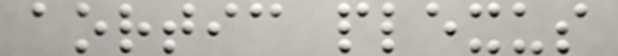aortic plexus
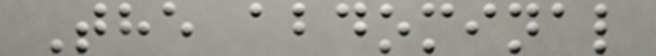The abdominal
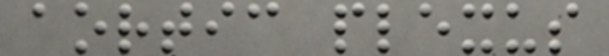aortic plexus
